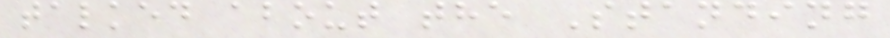talked about the Standing
